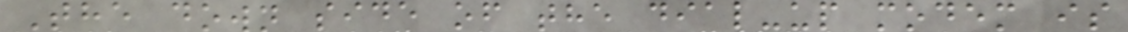The down side of the dial-up modem is
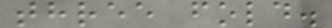three fold.
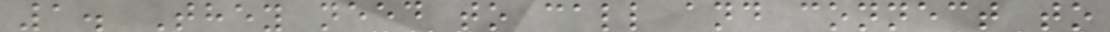1. They need to call and connect to
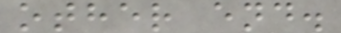other end.
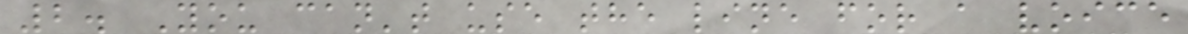2. You can't use the line for a voice
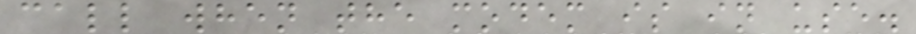call when the modem is in use.
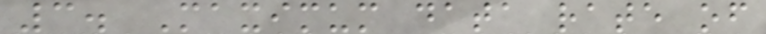3. Maximum data rate of
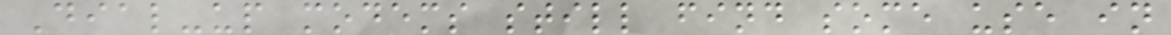Dial-up modems still find some use in
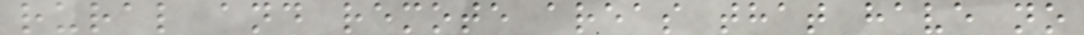rural and remote areas that have no
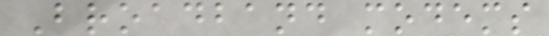Broadband modems
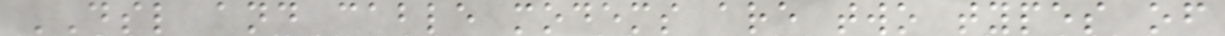DSL and cable modems are two types of
